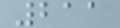211
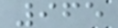965
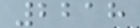2218
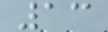13
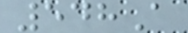548A
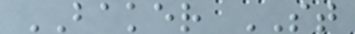BAKER ST
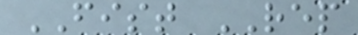FIST REP
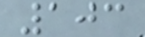103
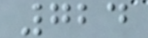724
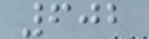602
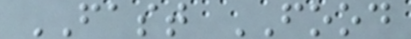FAST FOOD
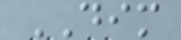DIM
